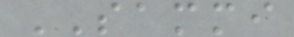SAMMI
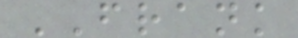FRANK
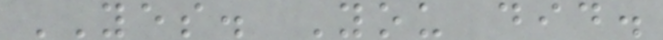YES. You did.
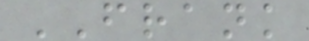FRANK
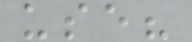use?
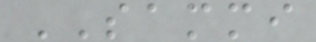SAMMI
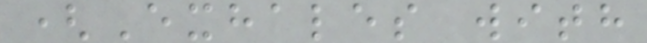(Exhales with
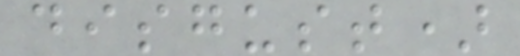disgust)
